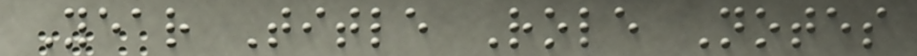Year Title Role Notes
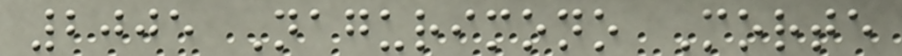2005 Nagurimono Morte
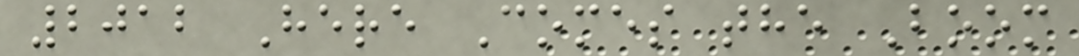2012 Here Comes the Boom
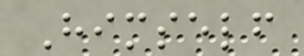Himself
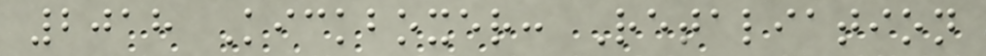2018 Kickboxer: Retaliation
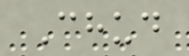Chud
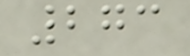273
